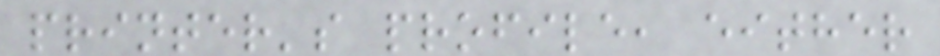printer's profile, either
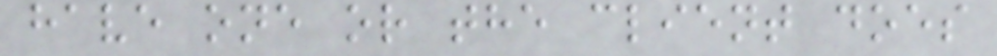have one or the client does
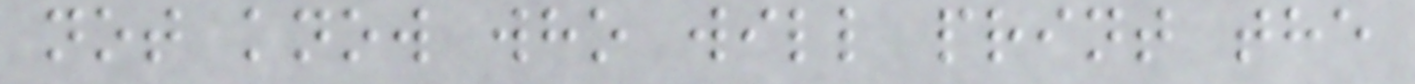not know who will print the
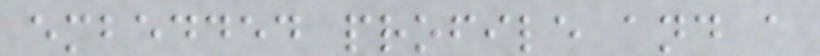embedded profile and a
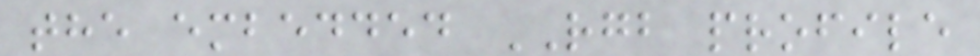the embedded RGB profile
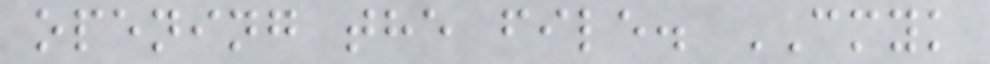opening the file. CMYK
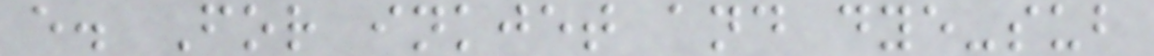e. For inkjet and dye-sub
